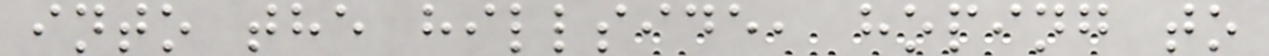into the hillside, hoping to
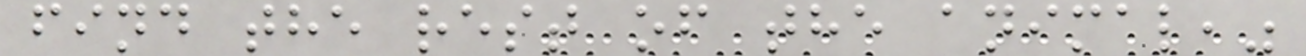find the rest of the animal,"
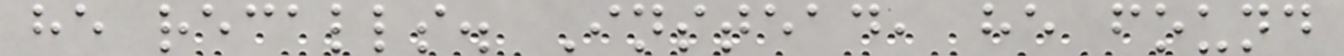he recalls. Instead, he found
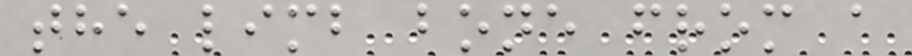the limb bone from a
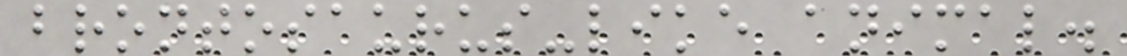brontosaurus-like animal.
